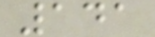141
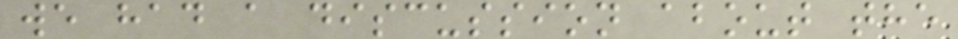we had a discussion about the
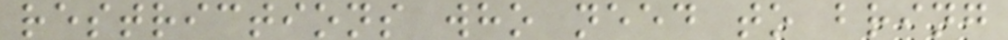restrictions who need to bring
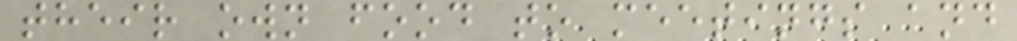their own food to meetings and
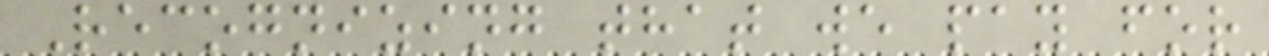Recognizing that we pay for
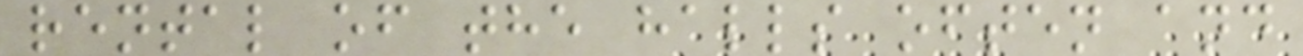rental of the halls often and
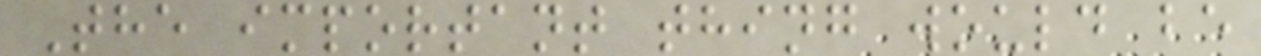The important thing would be
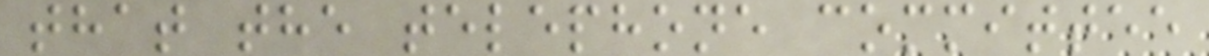that the telephone committee
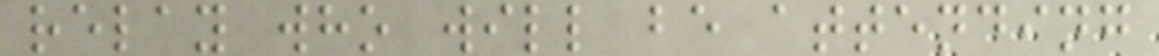relay who will be attending
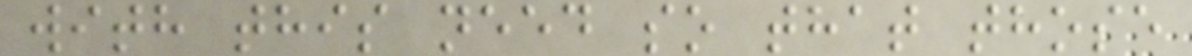with this need so that those
